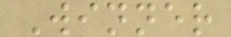Winner
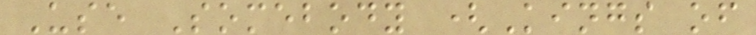Use Somebody (Kings of
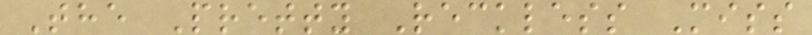The Pretty Reckless Miss
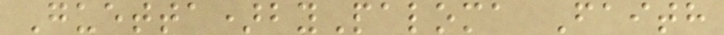Guetta)byPaloma Faith
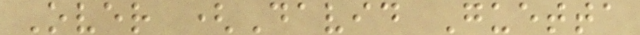Over (David Guetta
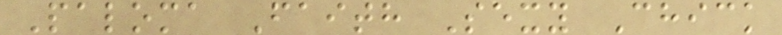Paloma Faith Sexy Chick
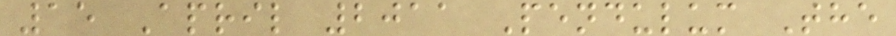15 April 2011 Pendulum The
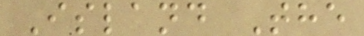Island The
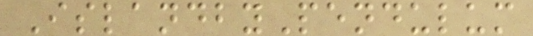IslandbyPendulum
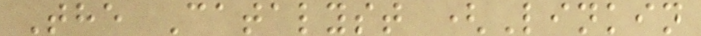The Catalyst (Linkin
